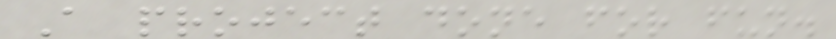A project done for fun.
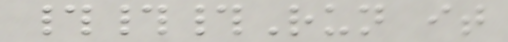###Run it
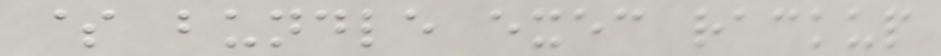$ bundle exec rackup
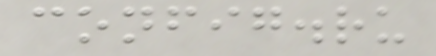config.ru
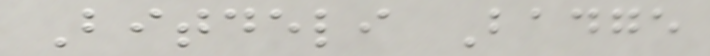Bitdeli Badge
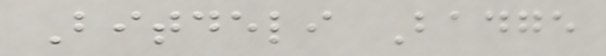Bitdeli Badge
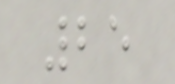25
